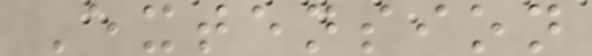Extension
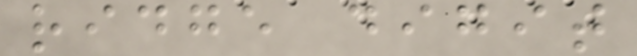ridge digit
